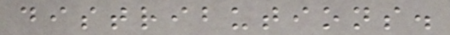distributions.
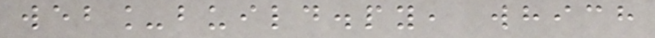web_build.py, which
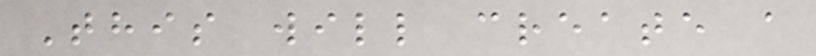This will create a
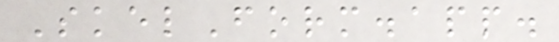SkelForm.app.
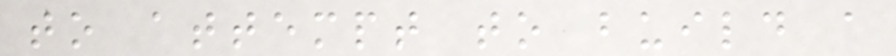to attempt to build a
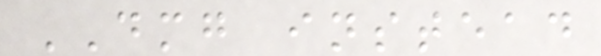DMG instead
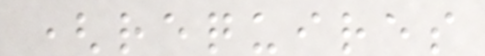(requires
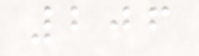206
